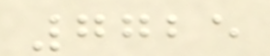7725
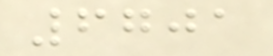6701
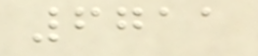6711
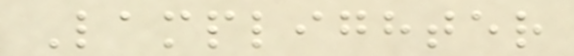Lamplighter
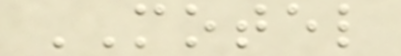MOTEL
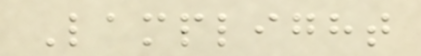Lamplight
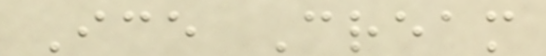Ice Cream
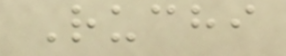Ruchi
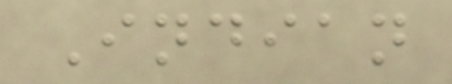Indian
